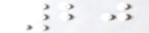20
